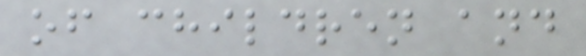of children and
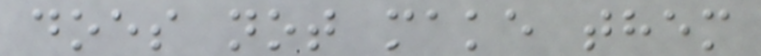does not make them
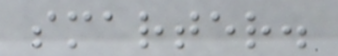smarter.
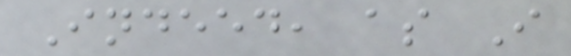Indeed, as I
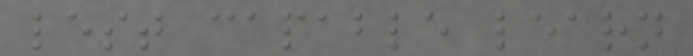lest capable learn
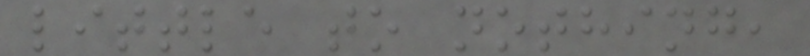little to nothing,
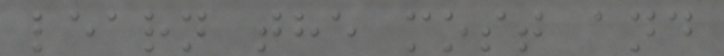learn the most and
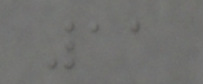11
